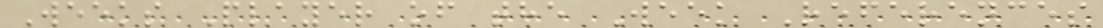Weeks Player of the Week References
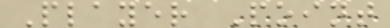Player Point
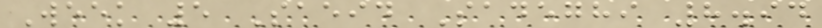Week 5 Saeid Sadeghi 8.94
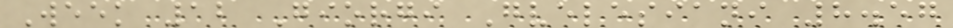Week 12 Giorgi Gvelesiani 8.57
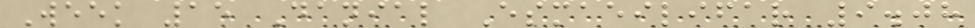Week 15 Danial Esmaeilifar 9.08
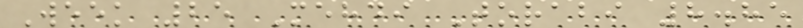Week 25 Mehdi Torabi 8.85
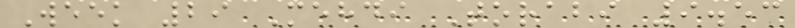Week 29 Mehdi Torabi 9.53
